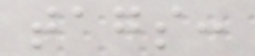tags:
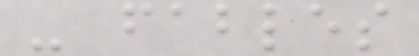- fables
